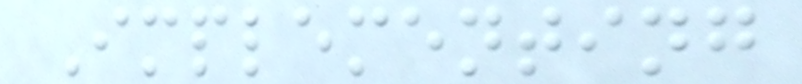Implementing
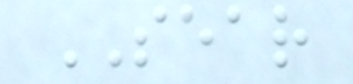SEAR
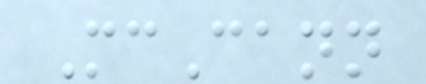McCann
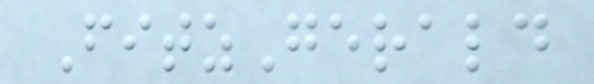FitzGerald
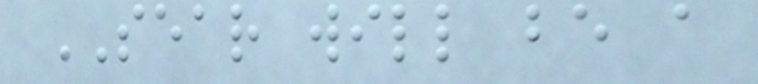SEAR will be a
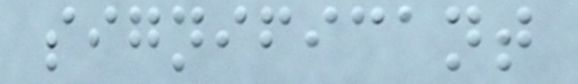significant
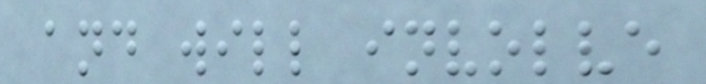and will involve
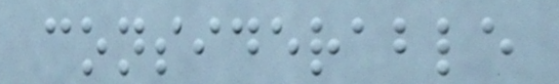considerable
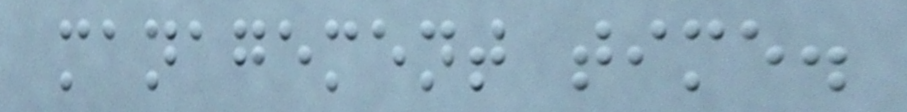management time.
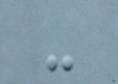-
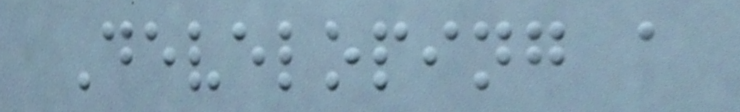Developing a
